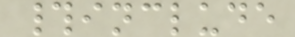#include
